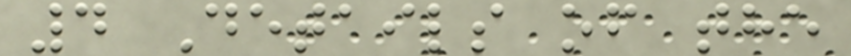4 Details of the
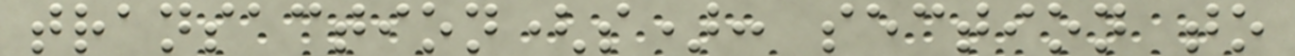transaction(s): section to
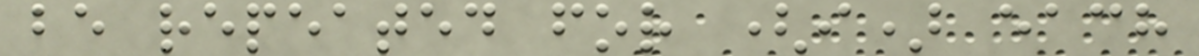be repeated for (i) each
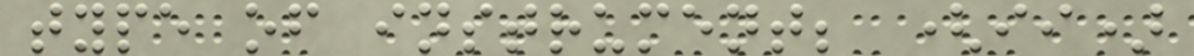type of instrument; (ii)
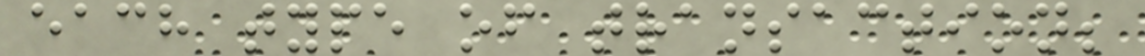each type of transaction;
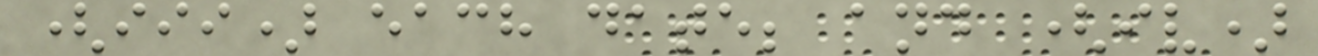(iii) each date; and (iv)
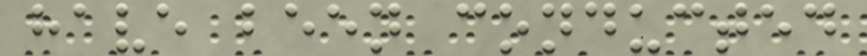have been conducted
